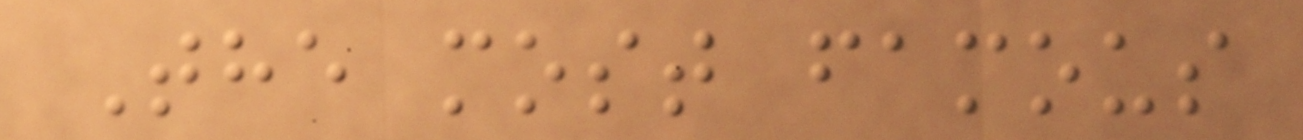The most famous
